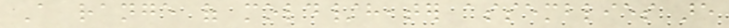A range of mold/heater assemblies are
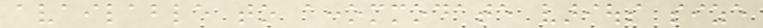available to accommodate various size
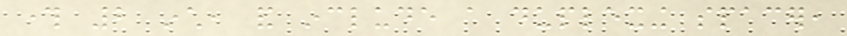through 2 inch, and include a duplexing spacer,
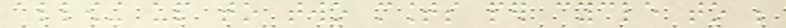allowing up to two mounts per cycle to be
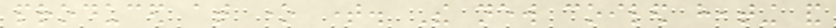produced at one time. The new coiled heating and
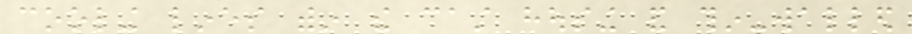cooling lines within the cast housing and thin-walled
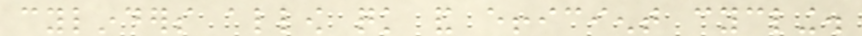cylinders allow quick and efficient cycling.
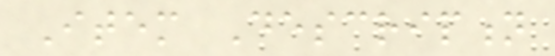Item Description
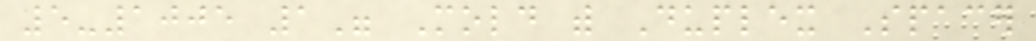5-1005 1" Mold with Duplex Spacer
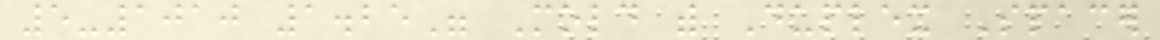5-1010 1.25" Mold with Duplex Spacer
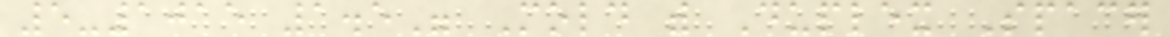5-1015 1.5" Mold with Duplex Spacer
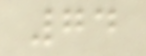74
